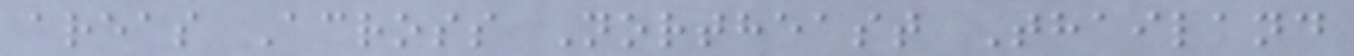areas Across Northeast Thailand
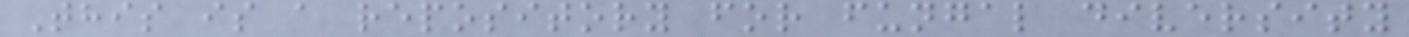This is a repository for fungal diversity
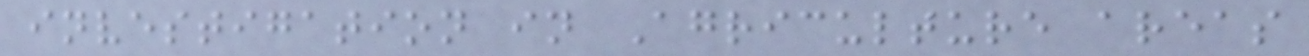investigation in Agriculture areas
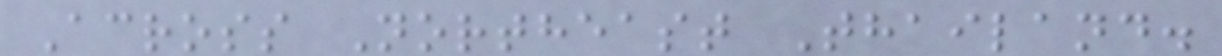Across Northeast Thailand.
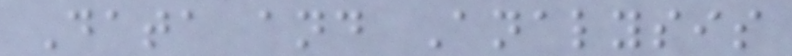Data and Analysis
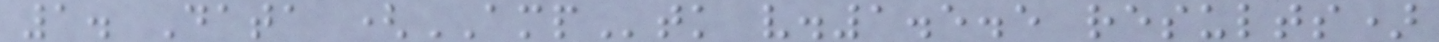1. Data (AMPtk v.1.5.5 results)
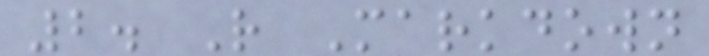2. R Markdown
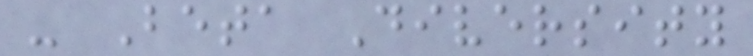- Beta Diversity
